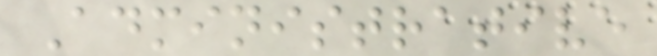Administrative
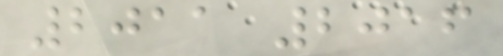2011 2016
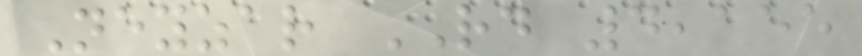Neyzar RD 4,155
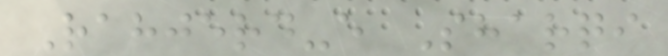Rahjerd-e Sharqi
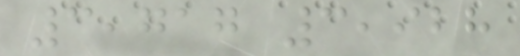3,717 3,928
